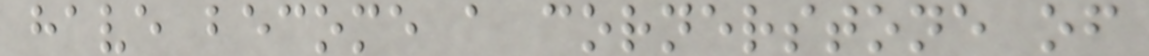have become a cornerstone of
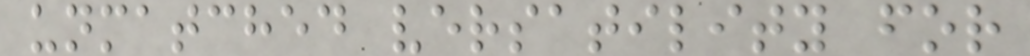unmatched versatility for
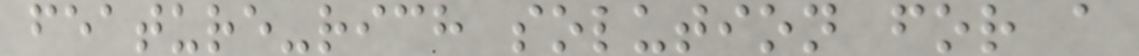feature-rich solution for a
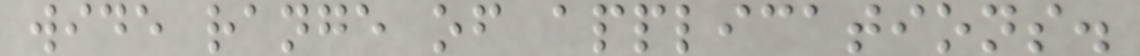wide range of applications.
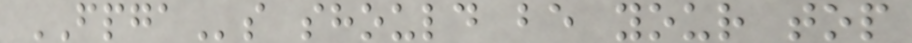FPGAs should be your top
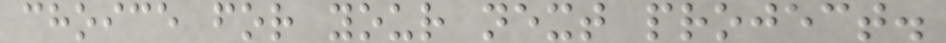choice for your next project.
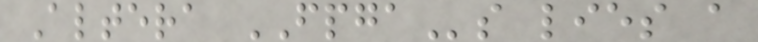Altera FPGAs lies a
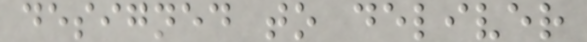designed to deliver
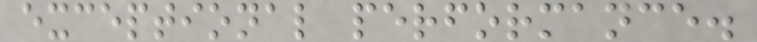exceptional performance.
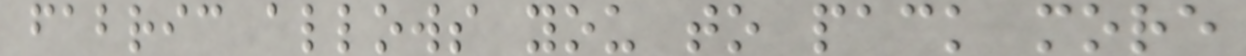fabric allows you to pack more
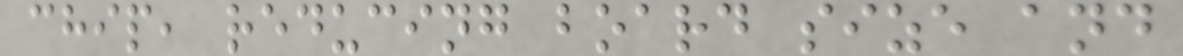chip, reducing board size and
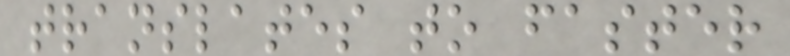translates to faster
